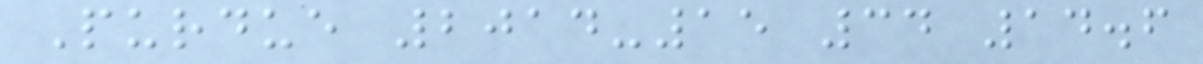Purdue 2014-15 34 14.6
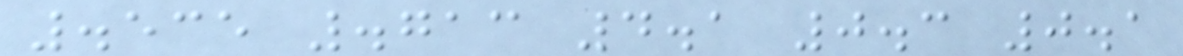.535 .713 4.1 0.3 0.1
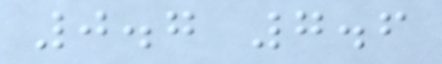0.7 7.6
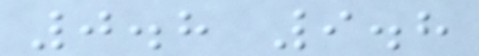0.8 9.8
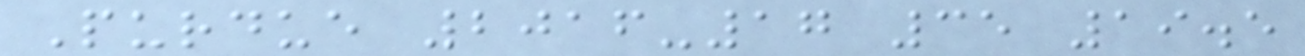Purdue 2016-17 35 19.5
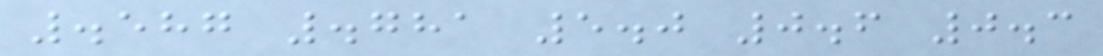.587 .781 5.0 0.6 0.3
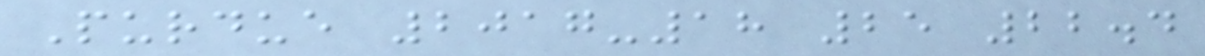Purdue 2017-18 25 22.4
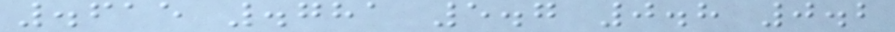.615 .781 5.7 0.8 0.2
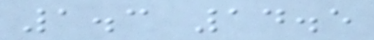1.3 14.5
